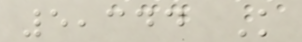5,344 K
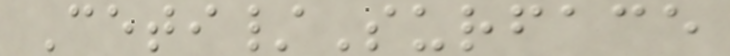Ceti/Surface
